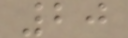20
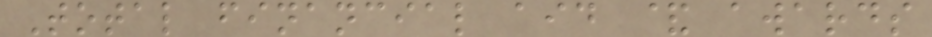Total financial aid & awards
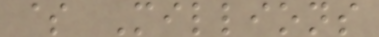$ Millions
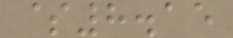$8.15
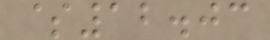$12.03
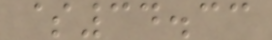$34.33
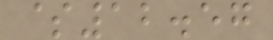$12.57
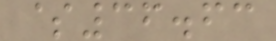$36.63
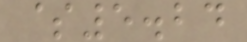$5.24
